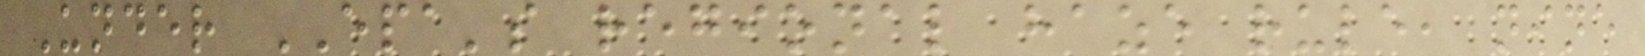Under EPA's regional haze rule, nine
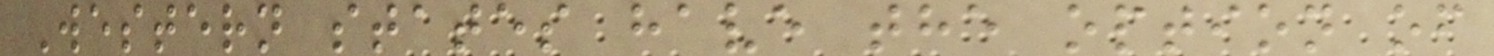Western states have the option of
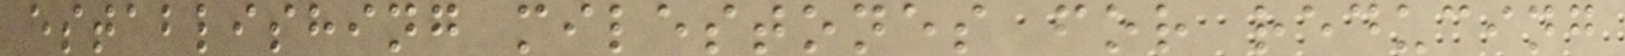establishing milestones for reducing
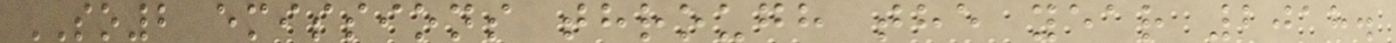SO2 emissions through the year 2018.
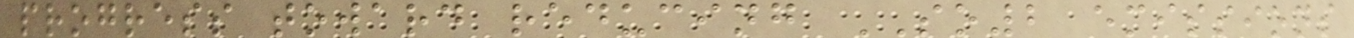progress toward reducing SO2 emissions
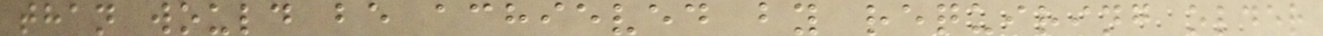than would be achieved by requiring older
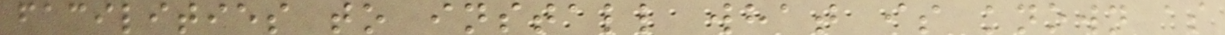facilities to install what is known as
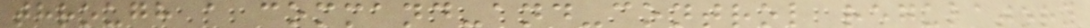through a command-and-control regulatory
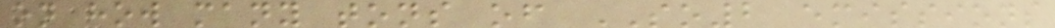on how many tons of SO2 emissions
